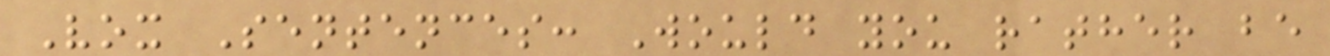Vox Sentences: Would you rather be
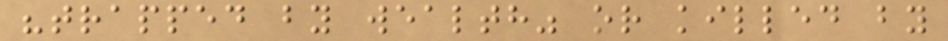"trapped by wealth" or killed by
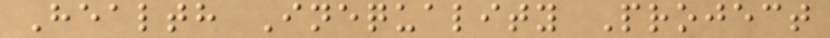Health Inequality Project
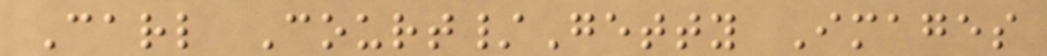Carl Court/Getty Images
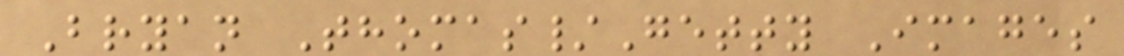Bryan Thomas/Getty Images
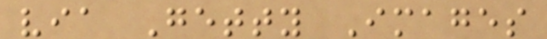via Getty Images
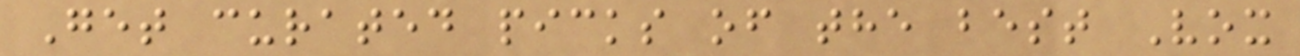Get curated picks of the best Vox
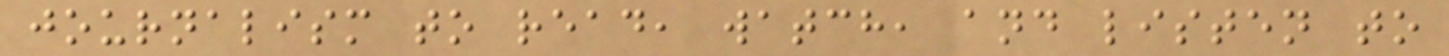journalism to read, watch, and listen to
